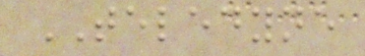TELEDYNE
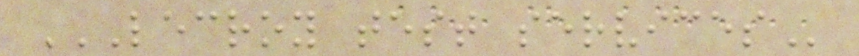LECROY TEST SERVICES
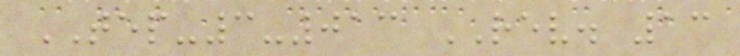TEP-3-013 REV. 13
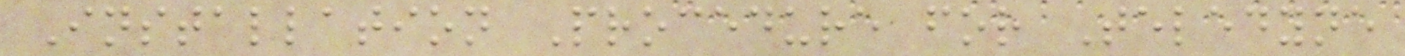Installation Procedure for Teledyne
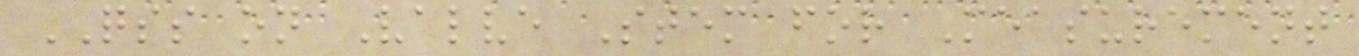QSS on Valve Stem for Measurement
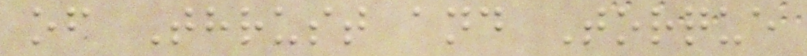of Thrust and Torque
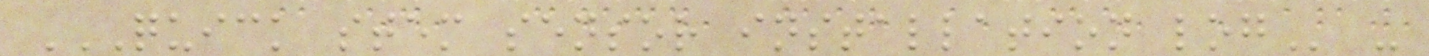QUICK STEM SENSOR INSTALLATION LOG -
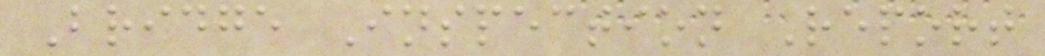Bridge Inspection Report
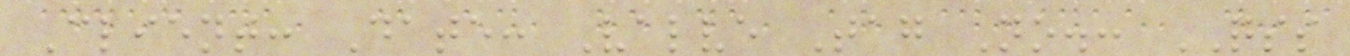Client: Date: Valve Tag No.: QSS
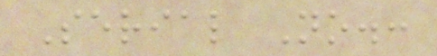Serial No.:
